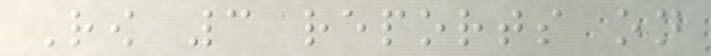Row 3 reports on
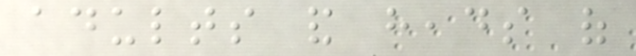adults and heads of
